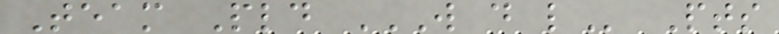Team Pld W D L Pts
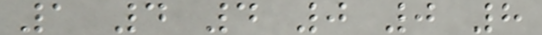1 4 4 0 0 8
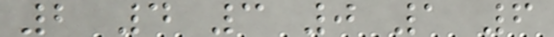2 4 3 0 1 6
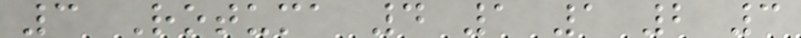3 Rotuma 4 1 1 2 3
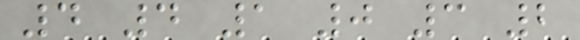4 4 1 0 3 2
